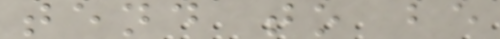tend to be
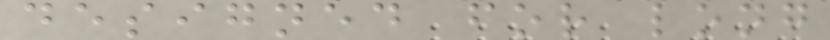designed for long
